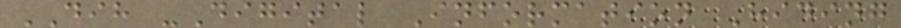DIH -Digital Information Hiding
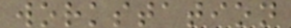workstation
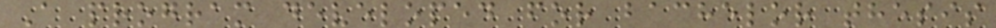A program developed for bachelor thesis
